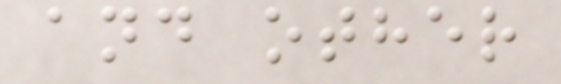and other
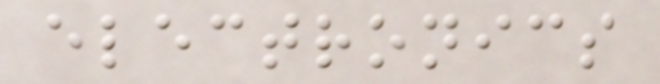electronics
